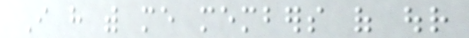I have with me members of our
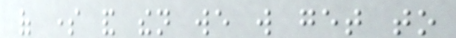of some and then we will get to
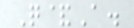Q&A.
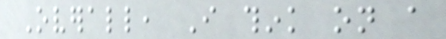Overall, I think on a
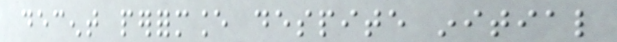decent performance despite initial
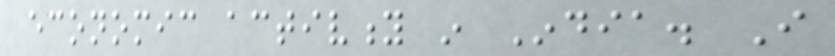economic activity in India. I
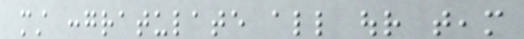must congratulate all our team
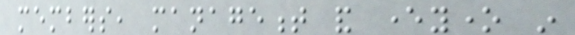members, management and everyone in
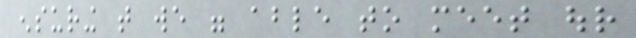ensuring that we were able to meet our
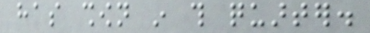has shown in this quarter.
